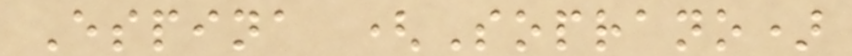Espina (Soprano)
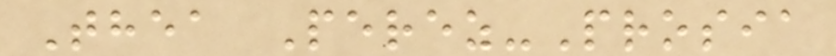Thea Perez-Prosia
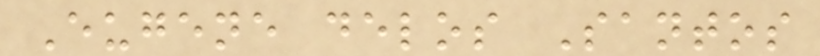Eugene delos Santos
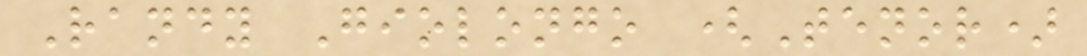Randy Giolongo (Tenor)
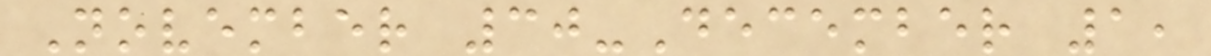November 30-December 1,
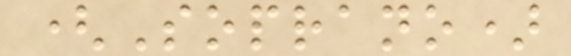(Soprano)
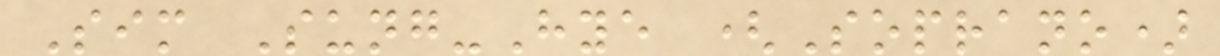Sim Sung-Hye (Soprano)
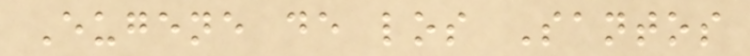Eugene de los Santos
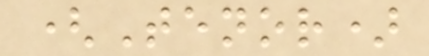(Tenor)
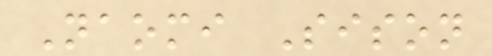Naomi Sison
